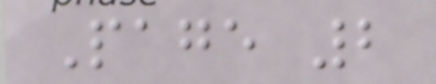Page 2
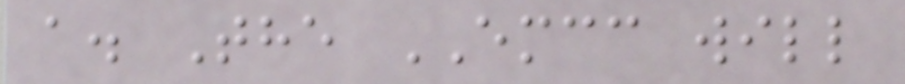a. The EMCC will
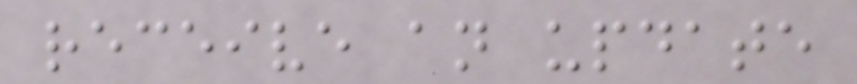receive an update
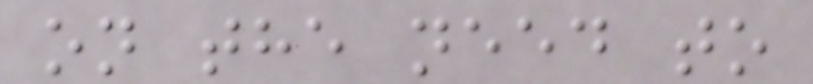on the need to
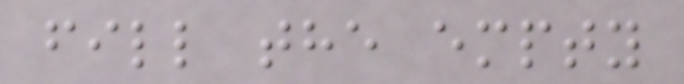fill the empty
